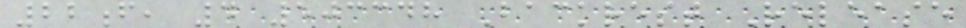22f, 4 503348 Backrest Release
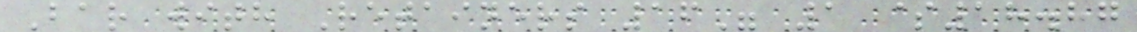Bar with Retainers 16" 1 $18.87
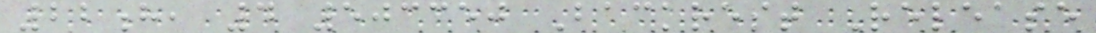22h, 4 503350 Backrest Release
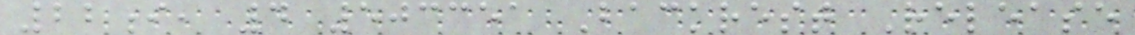22i, 4 503351 Backrest Release
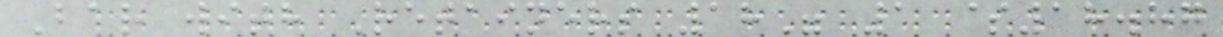Bar with Retainers 18" 1 $18.87
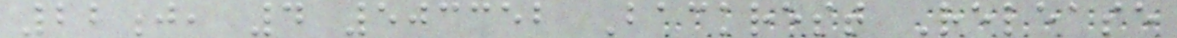22j, 4 503352 Backrest Release
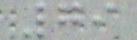79
